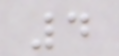4
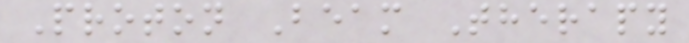Proton Beam Therapy
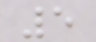5
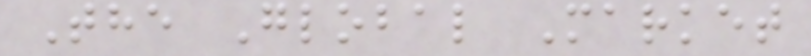The Global Market
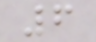6
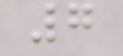7
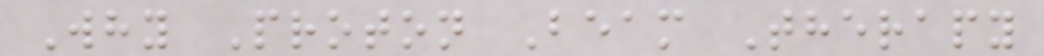Why Proton Beam Therapy
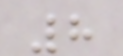8
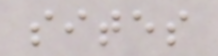sites
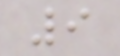9
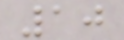10
